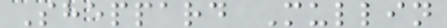Sheppard Mullin
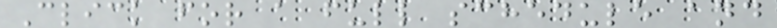Click for a full schedule and
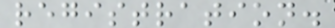registration.
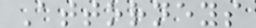Attorneys
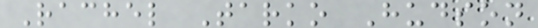Rachel Tarko Hudson
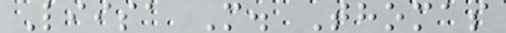Liisa M. Thomas
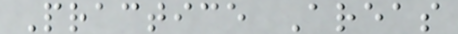Practice Areas
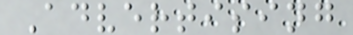Advertising
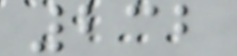232
